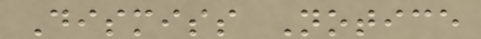Dismiss Notice
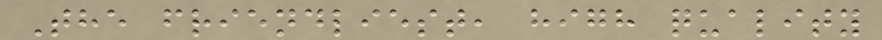The friendliest, high quality
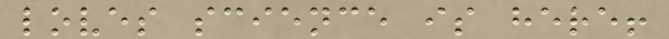loves science is here!
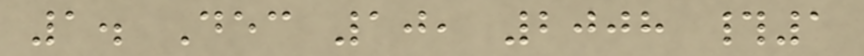1. Dec 10, 2008 #1
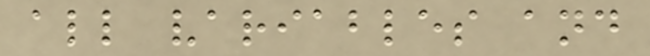all variables and
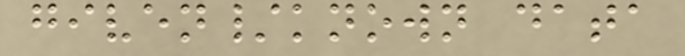given/known data
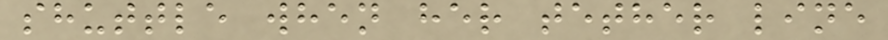shuttle when her tether line
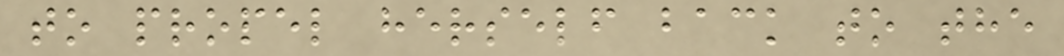to propel herself back to the
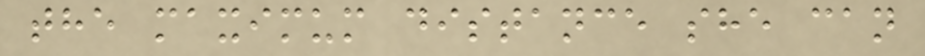the maximum distance she can
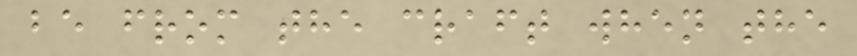be from the craft when the
